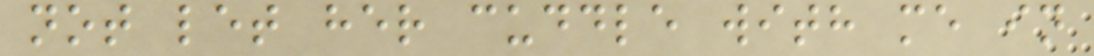not let her cuddle with me in
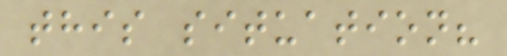this situation?
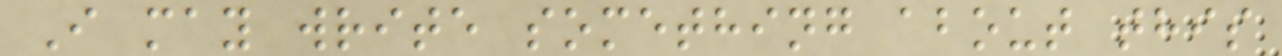I may write something about this
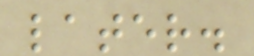later.
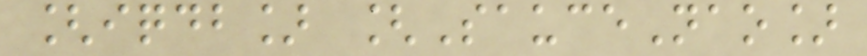[iqdb] [SauceNao]
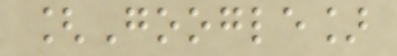[Google]
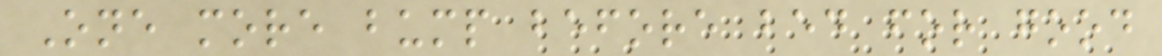One more bump before bed for good
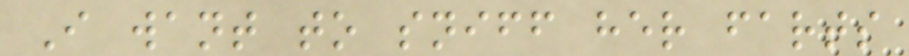I want to sniff her farts
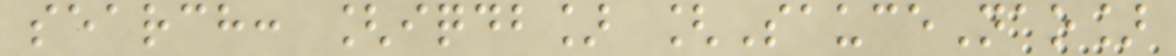search: [iqdb] [SauceNao]
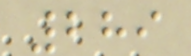289
